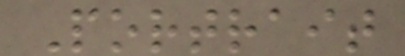Portrait
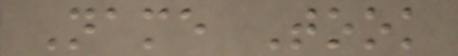Name Took
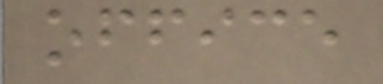office
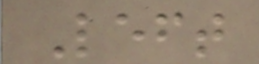Left
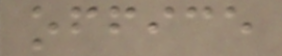office
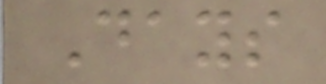Days
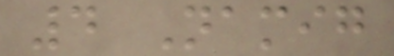4 Namig
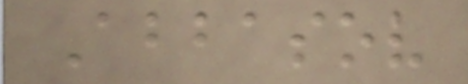Abbasov
